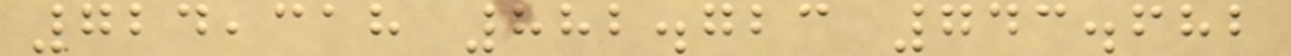724,318 882.723 743.682
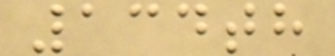134th
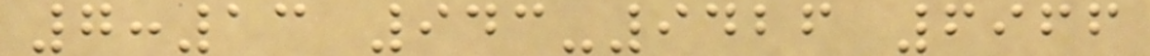7:13 943-9426 6966
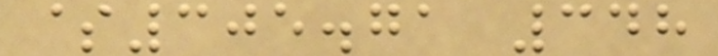$305.71 348
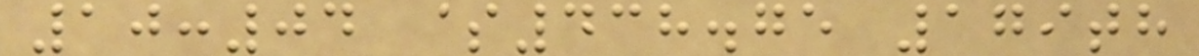10:04 $438.75 179th
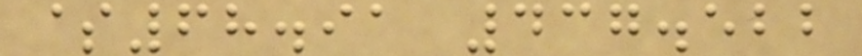$68.91 437.522
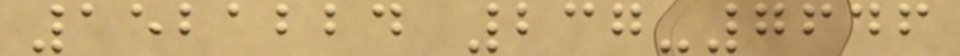1521224 237-7646
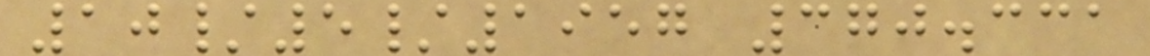10/5/1957 370.331
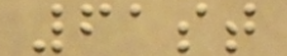61st
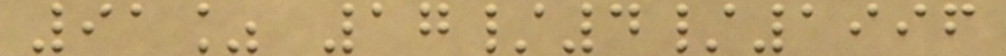91% 17/4/1996
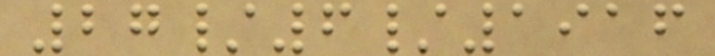27/6/1916
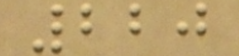220
